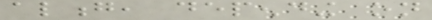along, depending on
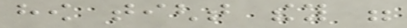how tight they were
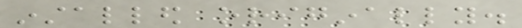installed originally.
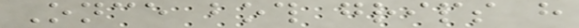Once both grips have
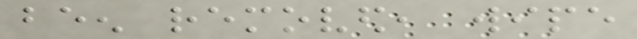been removed, wipe
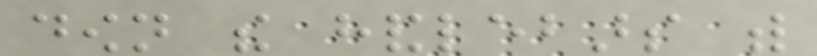down the handlebars with
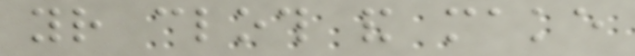your cloth and make
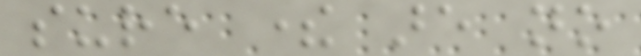sure there are no
